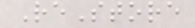ReStore
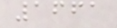1661
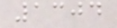1304
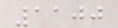1100
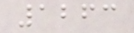1263
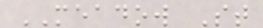MEADOW St
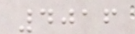4016
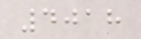4018
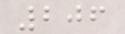206
